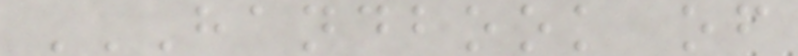HANDBOOK OF
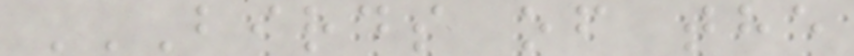BIRDS OF THE
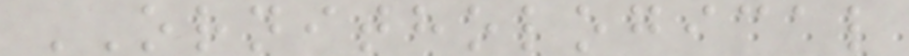ORNITHOLOGICAL
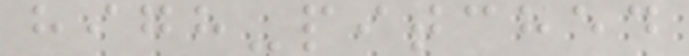high-pitched
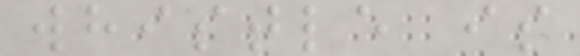whistle is
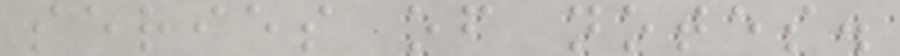series of notes.
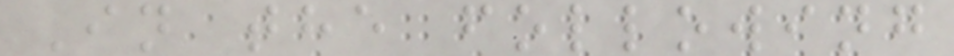In the following
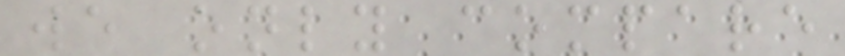we only compare
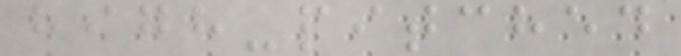high-pitched
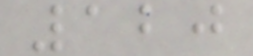120
